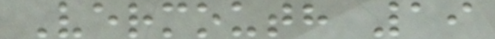Vermouth 19
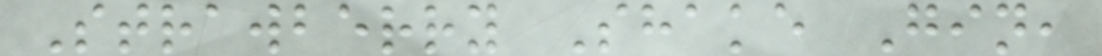Strawberry Shake Gin,
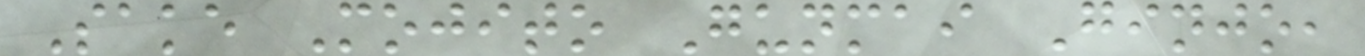Sake Mojito Gunmai Ginjo,
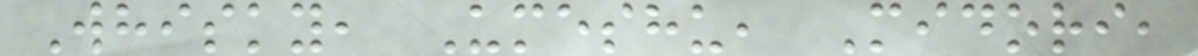Whisky, Umeshu, Midori,
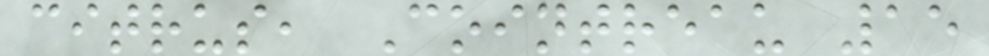citrus, Cointreau 15
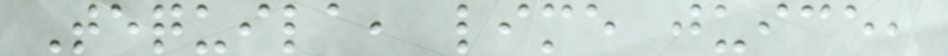Tequila, lime juice,
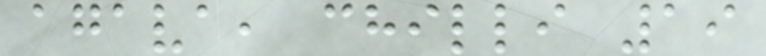agava, chilli 19
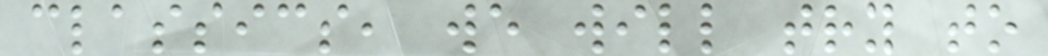classics, we will try to
